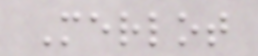Merlot
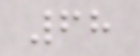68
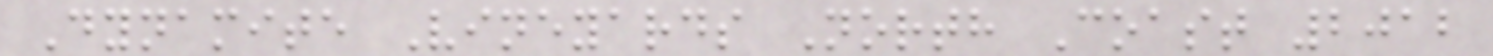Dynamite Vineyards North Coast 2012
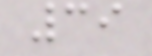39
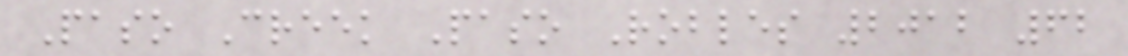Paso Creek Paso Robles 2012 62
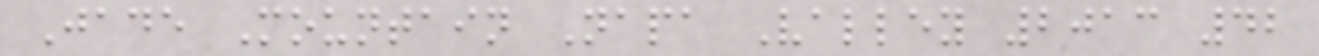Jade Mountain Napa Valley 2013 42
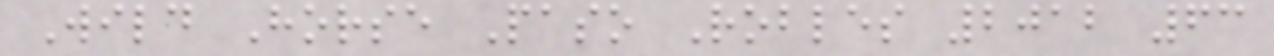Wild Horse Paso Robles 2012 63
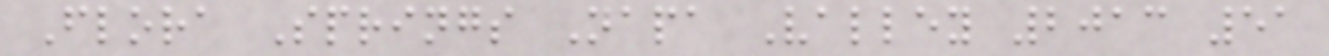Flora Springs Napa Valley 2013 51
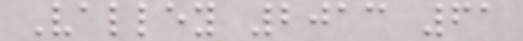Valley 2013 61
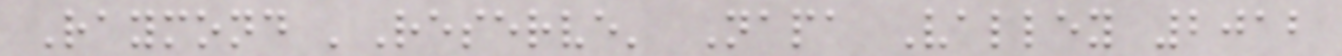Raymond 'Reserve' Napa Valley 2012
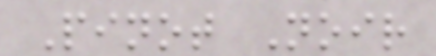Pinot Noir
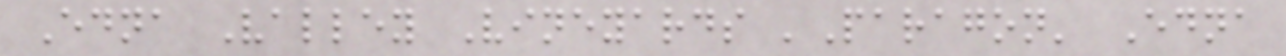Edna Valley Vineyards 'Paragon' Edna
